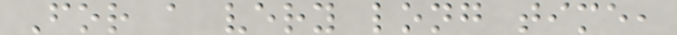For a very long time,
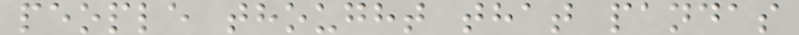people thought that pandas
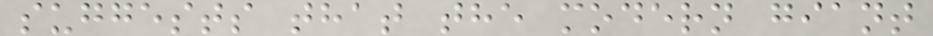suggests that the modern giant
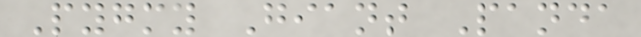Pygmy Giant Panda
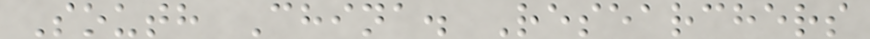South China. Researchers
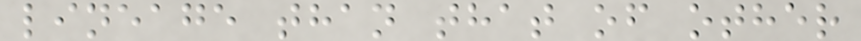lineage than that of other
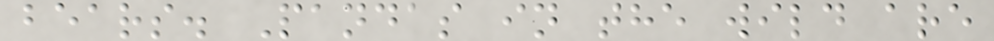bears. Pandas in the wild are
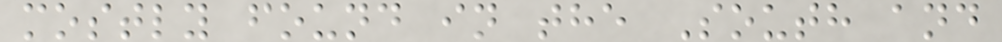mostly found in the South and
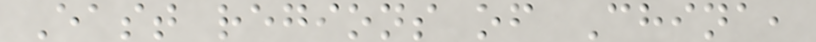East regions of China,
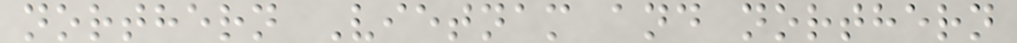northern Vietnam and northern
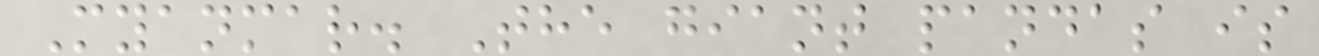Myanmar. The giant pandas is
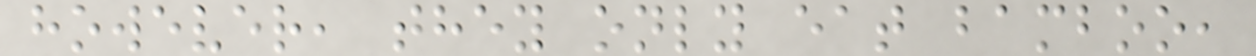however, they only eat bamboo,
